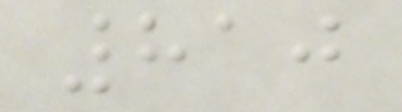810
